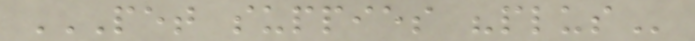PET SUPPIES "PLUS
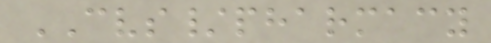CVS/pharmacy
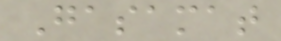Gasamat
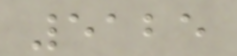5125
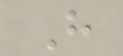H
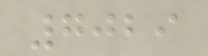7029
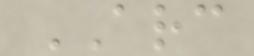ARC
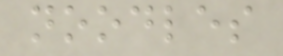noodles
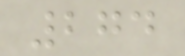274
